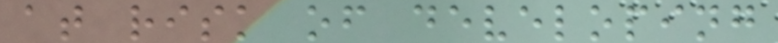at risk of developing
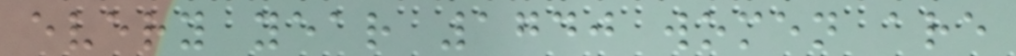every year 1740 women are
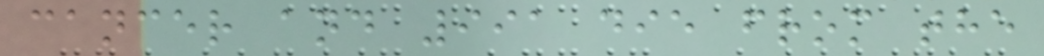cancer and 991 die from the
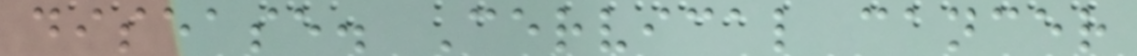disease. Cervical cancer
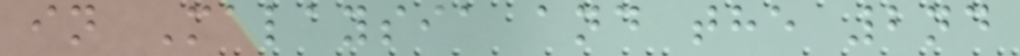in Malaysia and the 2nd
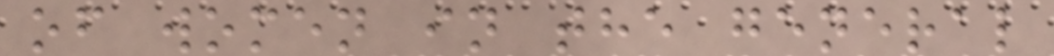of women in the general
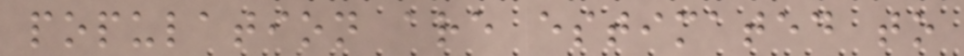population are estimated to
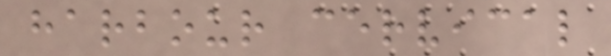harbour cervical
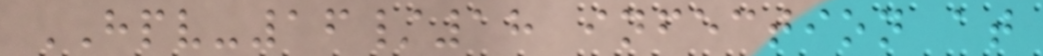HPV-16/18 infection at
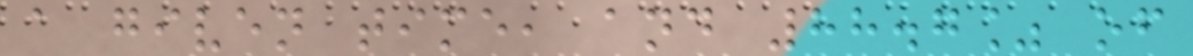a given time, and 88.7% of
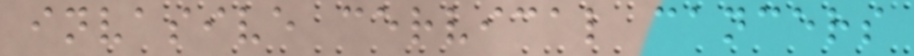invasive cervical cancers
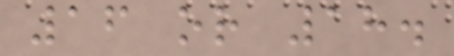16 or 18.
